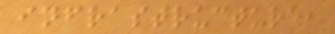infrastructure,
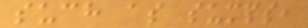such as sumps,
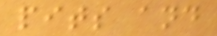pits and
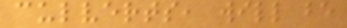culverts, will be
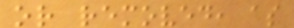or removed, as
